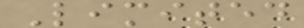Limited
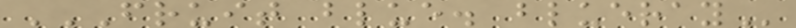FRUIT BLUE. BLUERAY
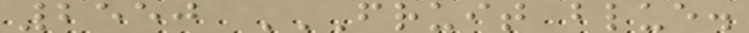2550 FRUIT BLUE.
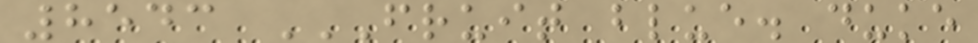8543 FRUIT BLUE. DUKE
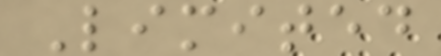Limited
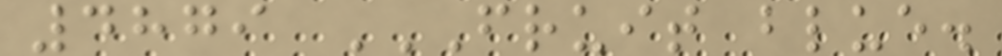4879 FRUIT BLUE.
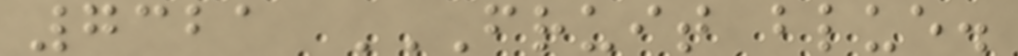7321 FRUIT BLUE.
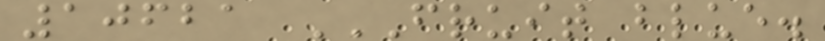10621 FRUIT BLUE.
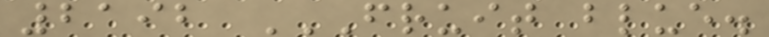2192 FRUIT BLUE.
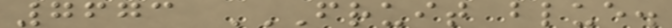7673 FRUIT BLUE.
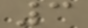3
